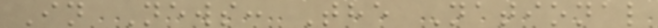In News: The National
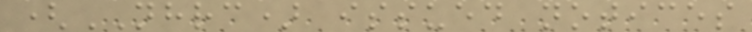(NHRC) issued notices
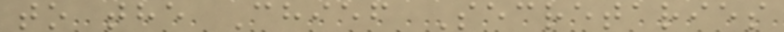to the Chief Secretaries
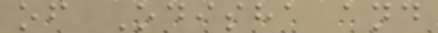of Odisha and
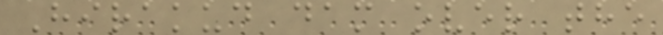Hirakud dam over the
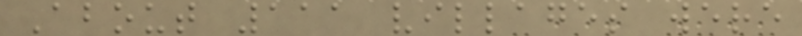About 111 villages were
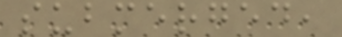submerged,
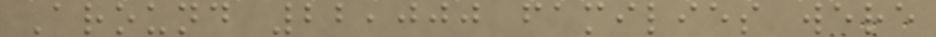Around 22,000 families were
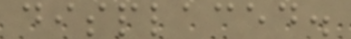displaced.
